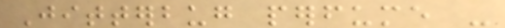Jitterbug perfume -
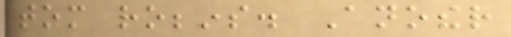tom robbins. Another
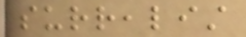surrealist
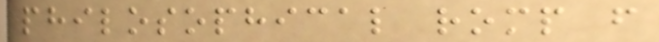philosophical romp from
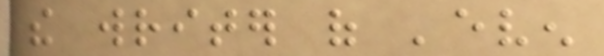the writer of 'even
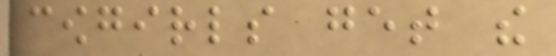cowgirls get the
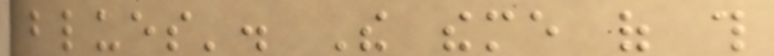blues'. The theme of this
